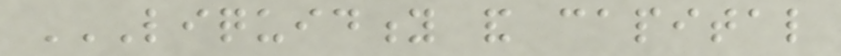LIQUIDITY AND CAPITAL
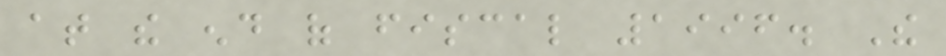at the end of fiscal 1996. The
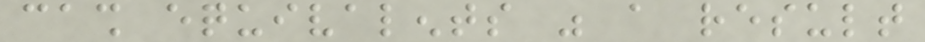cash equivalents was a result
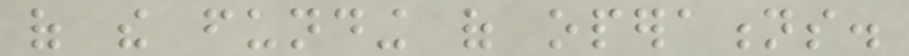of the funding of operations.
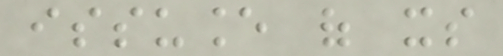issuance of its
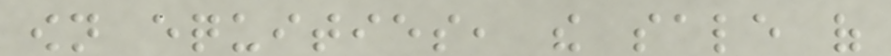own equities, the sale of
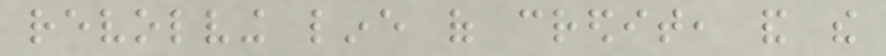revolving line of credit, and the
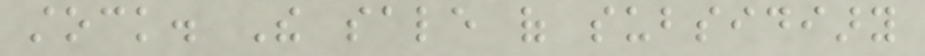stock. The sale of subsidiary
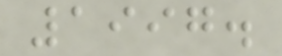1997.
